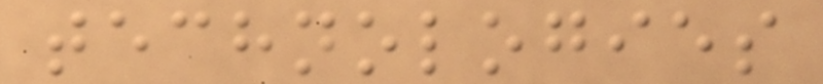technologies
